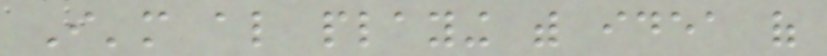I'm also playing with idea of
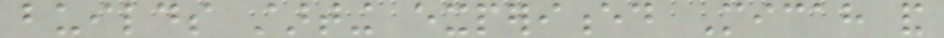builds starting experienced Micah and
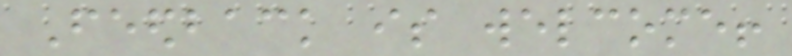Feedback is welcome!
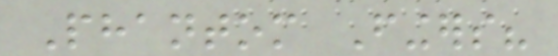Phantom Fingers?
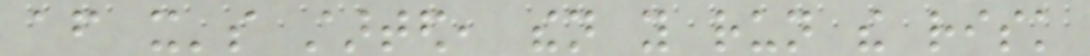after it's started, then you run the risk
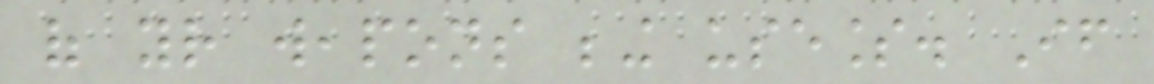of your weapons being useless. If
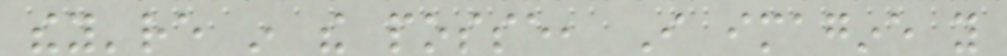they're in the posse, I imagine you
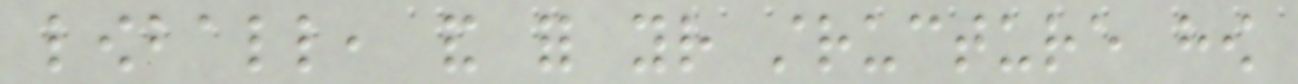lowball, and for your structure how
